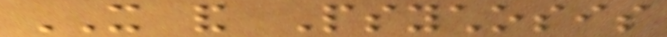IT and Psychosis
